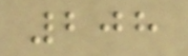208
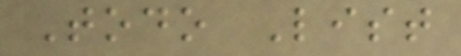Todo List
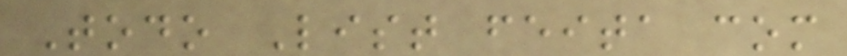Todo List feita com
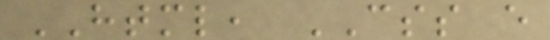HTML, CSS e
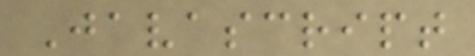Javascript
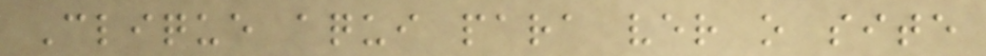Clique aqui para ver o site
